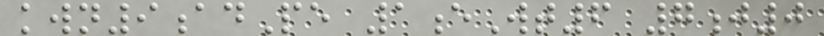kwn9adPe 1eWt6 7j0
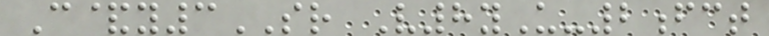C&y3SR V8yU-2fct
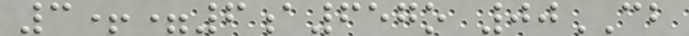3+=6a657o 00CB
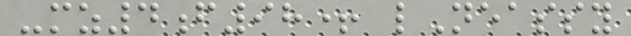-mz4f98+ lNeassy
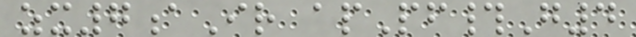zx7aIr apPf#G4
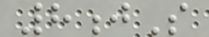8jS
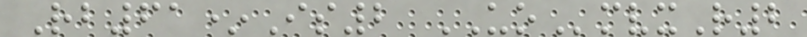Rb61*Is2 UOmvxR2
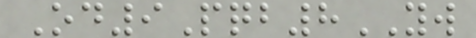Od9Pqb8YW
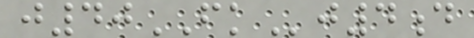j40FKj4d
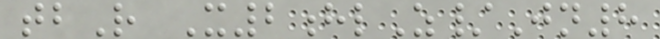tbR X2hlZ/Jn8
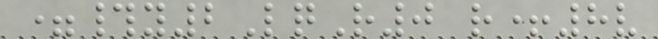=#y2LqR0 r+8v
